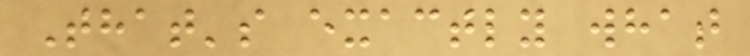That's exactly what
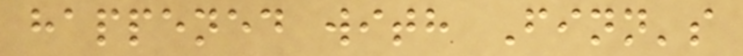happened with Finn's
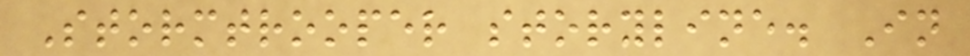Stormtrooper storyline. In
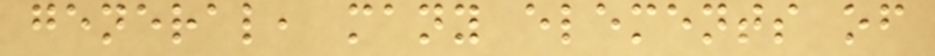general, many elements of
